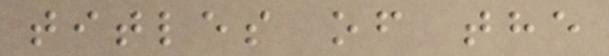titles of the
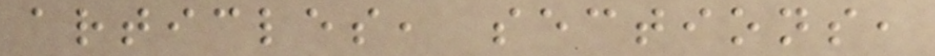articles, sections,
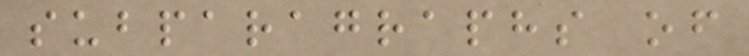subparagraphs of
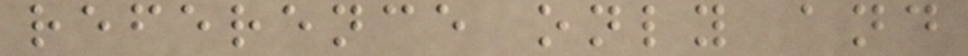reference only and
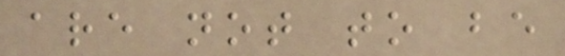are not to be
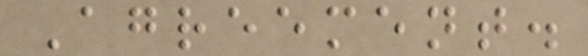Agreement.
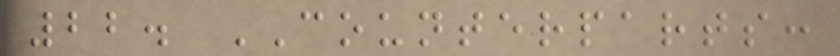22. COUNTERPARTS:
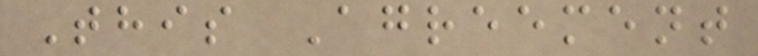This Agreement
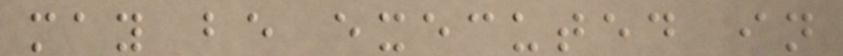may be executed in
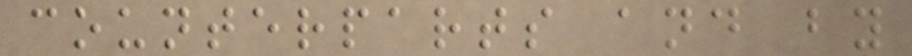counterparts and by
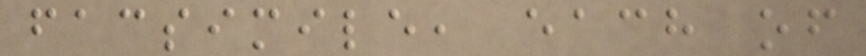facsimile, each of
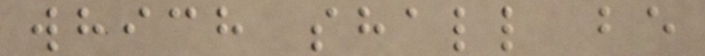which shall be
